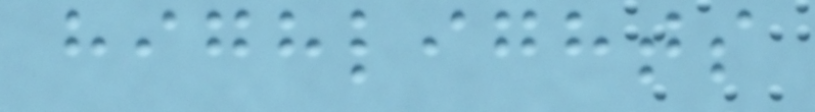highlights
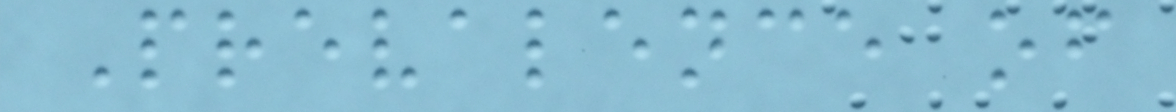Prevalence of
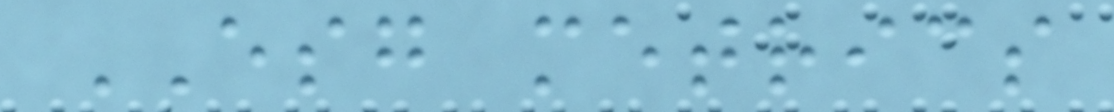ESG metrics
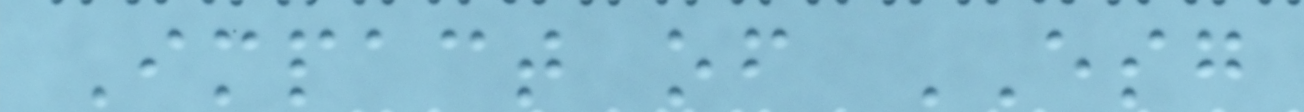Impact of ESG
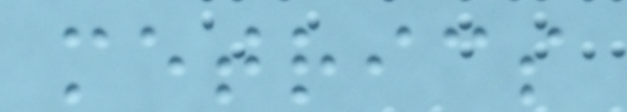metrics
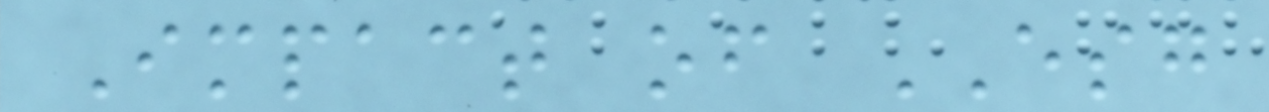Impact of ESG
